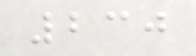230
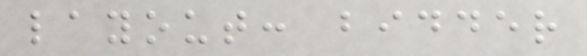layout: bidder
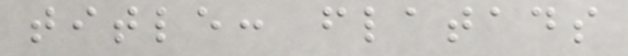title: flatads
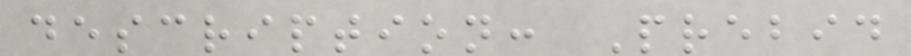description: Prebid
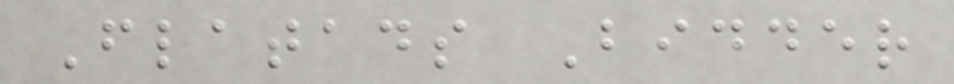Flatads Bidder
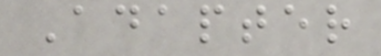Adapter
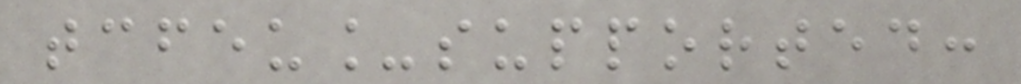tcfeu_supported:
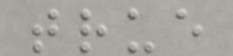true
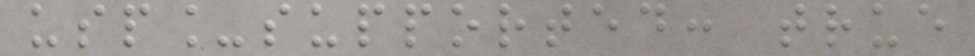usp_supported: true
